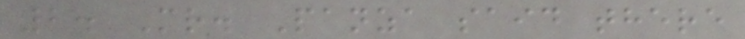2. Mr. Panza said there
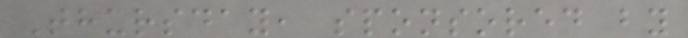Thursday, sponsored by
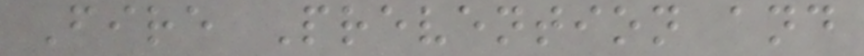Fire Prevention and
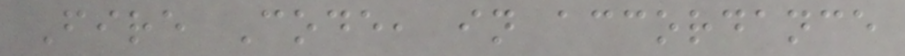Fire Code, in accordance
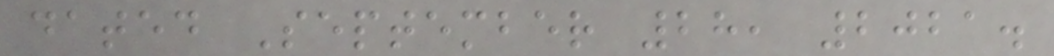dated September 28, 2021.
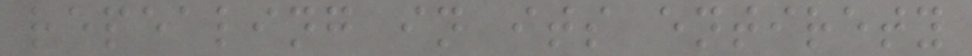repealing in its entirety
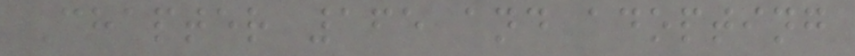Chapter 165 and adopting
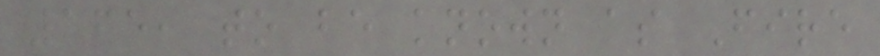165, to be known as Fire
